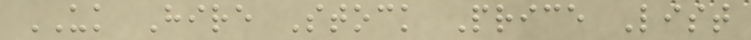UK Hire Stock Price List
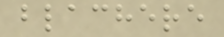blachere
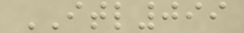ITL099
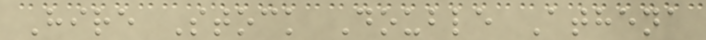Hire Stock Double Athena
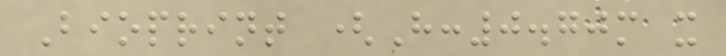Bioprint (H:0.70m x
